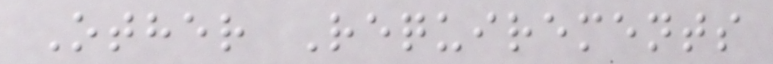Other Requirements
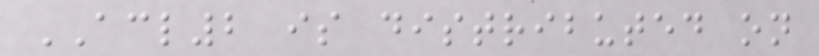ACL2 is distributed on
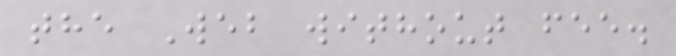the Web without fee.
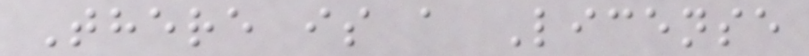There is a License
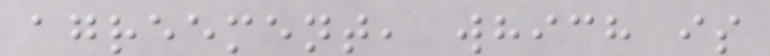agreement, which is
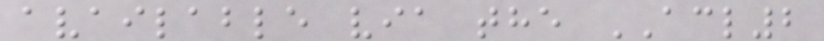available via the ACL2
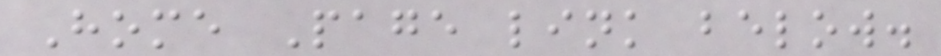Home Page link below.
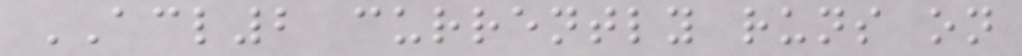ACL2 currently runs on
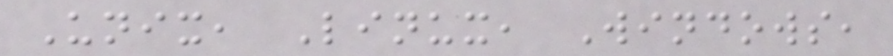Unix, Linux, Windows,
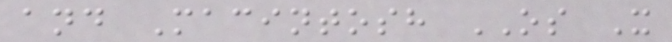and Macintosh OS X
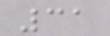31
